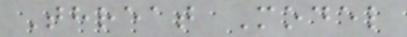Threat Model
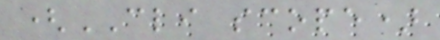(CLI scope)
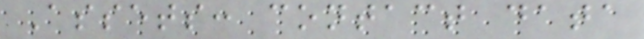Assets: contact data
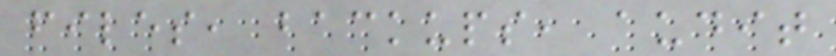files, backups, audit
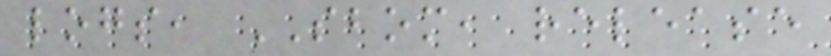logs, SBOM, release
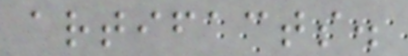artifacts.
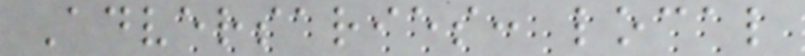Adversaries: local
